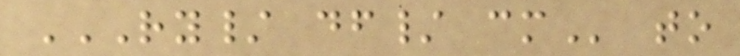RY/ DF/ CM to
